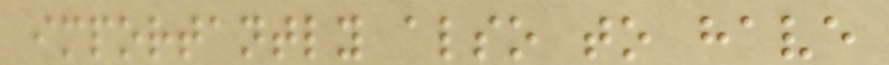importantly also to have
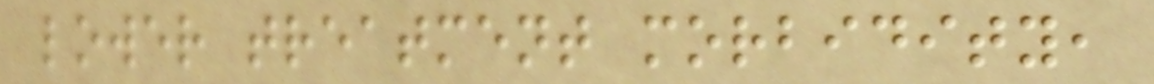lower treatment morbidity,
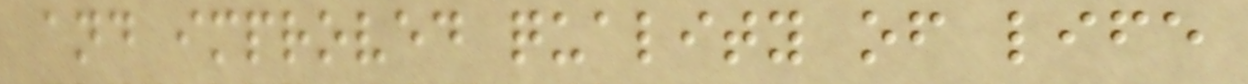and improved quality of life
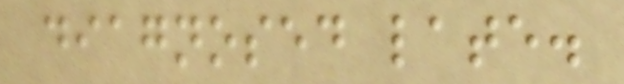diagnosed late.
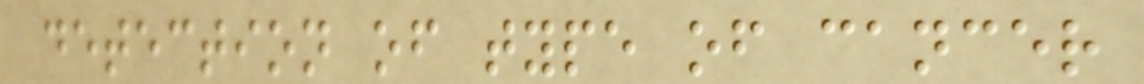detection of type of cancer
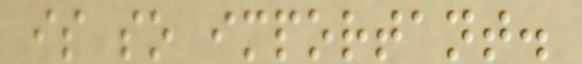is so important.
